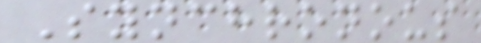Synchronous
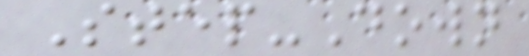Step-Down
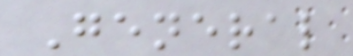General
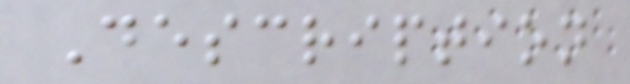Description
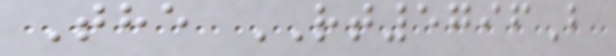The RT5796B
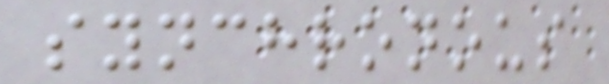synchronous
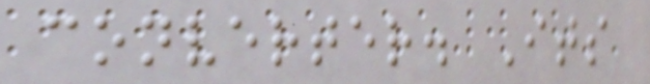converter. Its
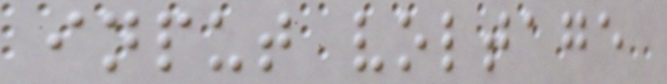input voltage
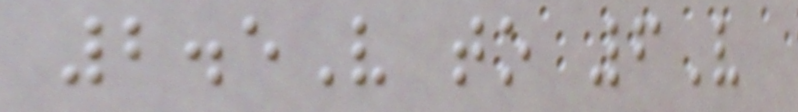2.5V to 6V
